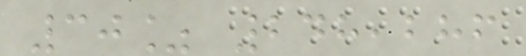30% 248,286
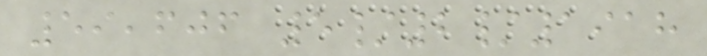59,606 5/2/1918
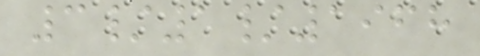3/1/1968
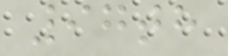97th
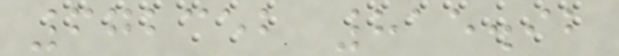672352 815.92
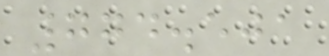774.501
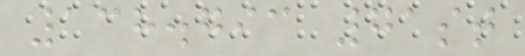138.793 71st
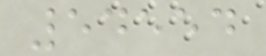54554
